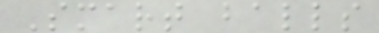Smart balls
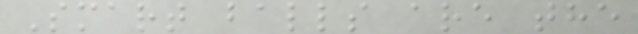Smart balls are the
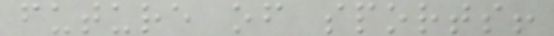future of sports!
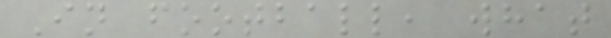In football, what
